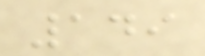149
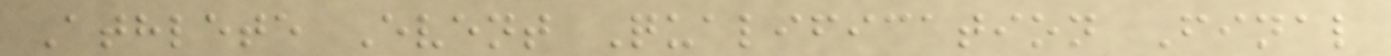Athlete Event Qualification Final
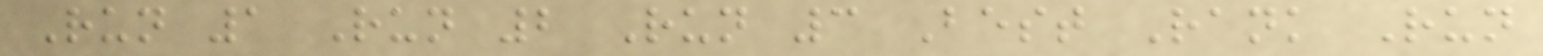Run 1 Run 2 Run 3 Best Rank Run
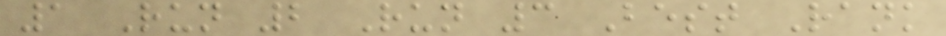1 Run 2 Run 3 Best Rank
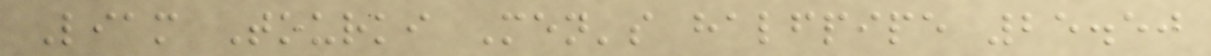Liam Tourki Men's halfpipe 25.50
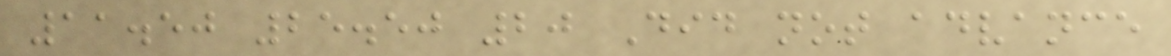11.50 25.50 20 Did not advance
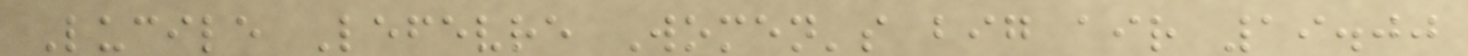Lucile Lefevre Women's big air 19.00
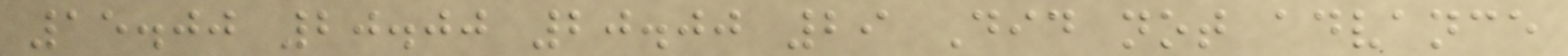15.00 20.00 20.00 29 Did not advance
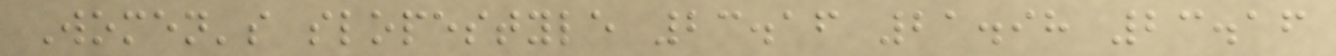Women's slopestyle 23.16 21.98 23.16
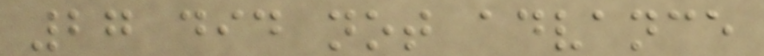27 did not advance
